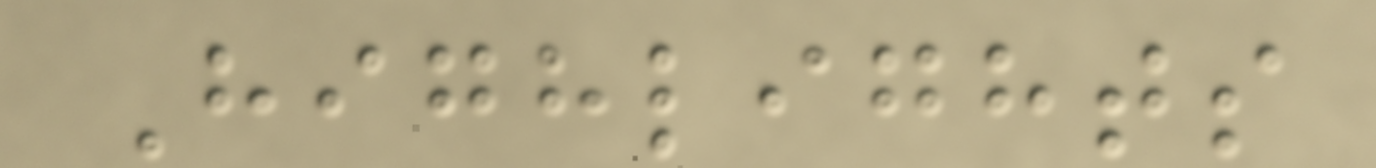Highlights
